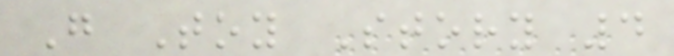G Toy Story 4
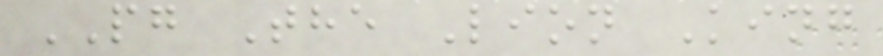PG The Lion King
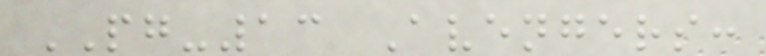PG-13 Avengers:
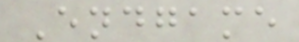Endgame
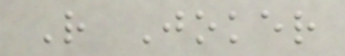R Joker
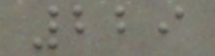229
